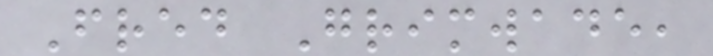Fred Grimwade,
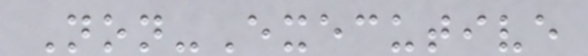Non-Executive
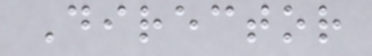Director
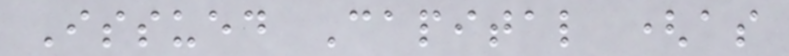Issued Capital (as
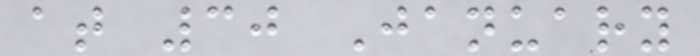at 30 January
